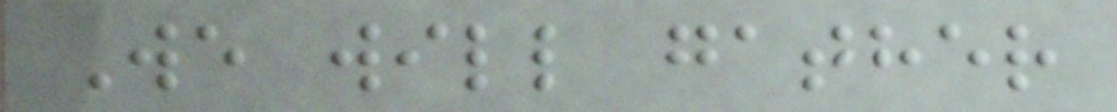We will gather
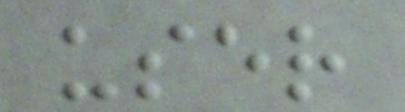user
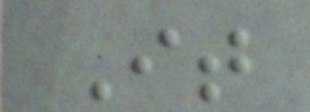It
